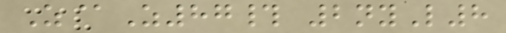Z@Z87# 2nyL8
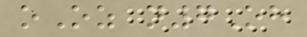oOz n7Oh
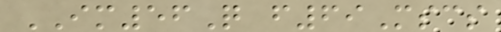IM56Q f69Mscs
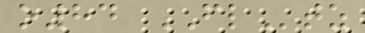o84 FLtz
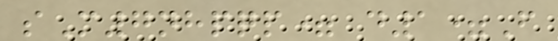sM7nhpqp= d1=F
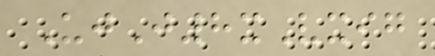UjJ8xVxig
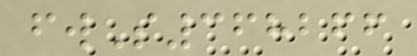fwS368266
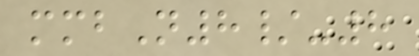mmbN8/-8
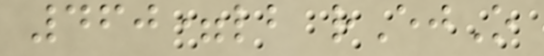460=lb rEjO
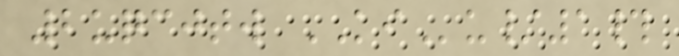2uqcjtw KIu/1#
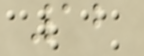12
